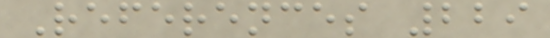References 229
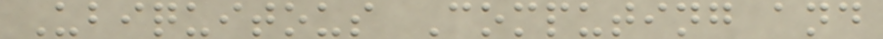Ubiquitous Computing and
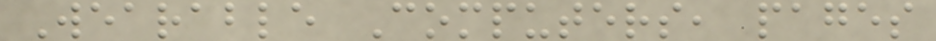Wearable Computers, pages
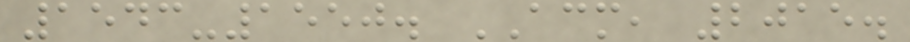1543-1550. ACM, 2015.
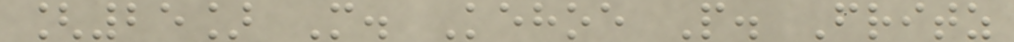[25] M. Kehoe P. Fritz
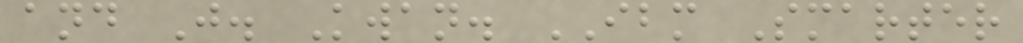and J. Kwan. IBM Smarter
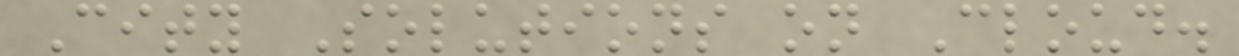City Solutions on Cloud.
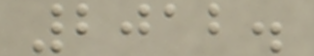2012.
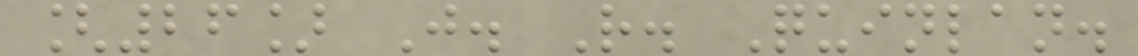[26] J. R. Quinlan.
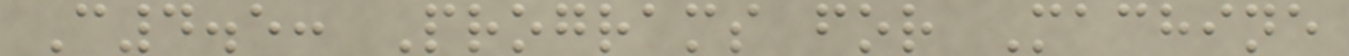C4.5: Programs for Machine
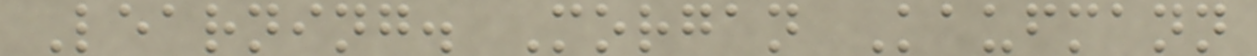Learning. Morgan Kaufmann
